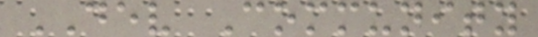DEV Community
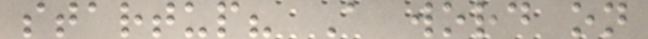startup? A word on
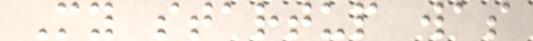My startup was
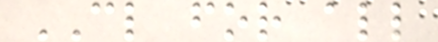CL for all
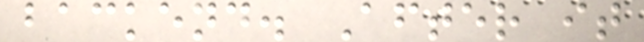backend. After it
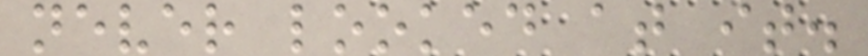never looked at it.
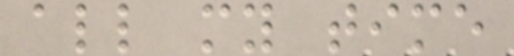all my time
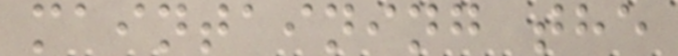maintaining the
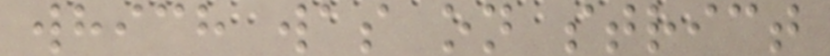which was on strict
